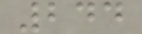244
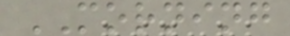MORNING
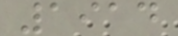1914
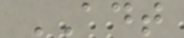ADT
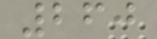260
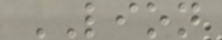LION
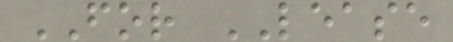FOR LEASE
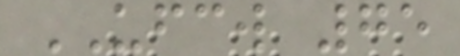UFCW 75
